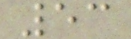53
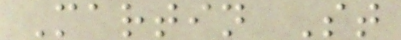Martin St
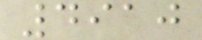4910
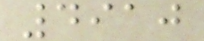4910
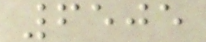6505
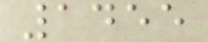1455
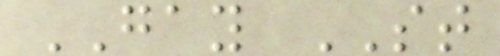GAY ST
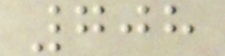708
